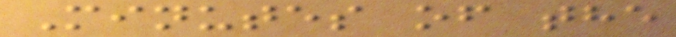Minutes of the
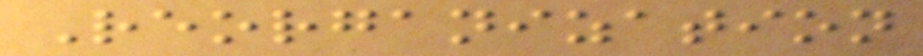Reorganization
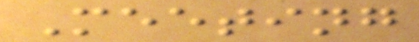Meeting
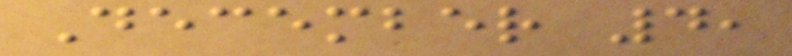December 4,
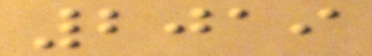2019
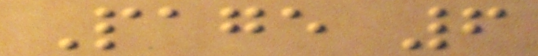Page 6
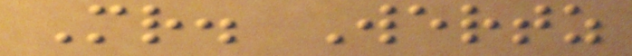Mr. Wertz
